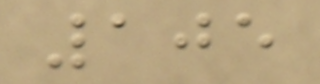105
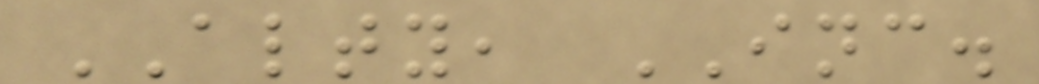ALTY, INC.
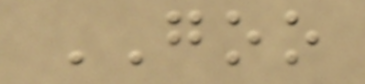GOO
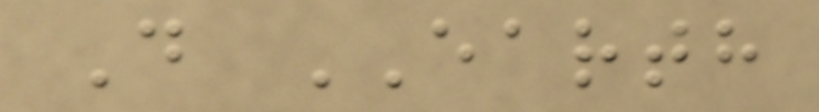D EARTH
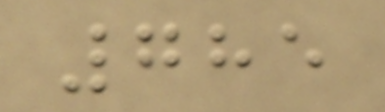785
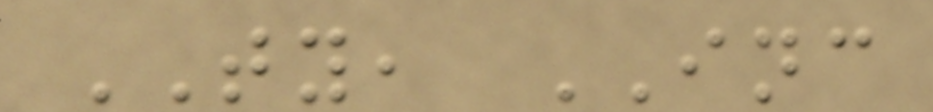TY, INC
